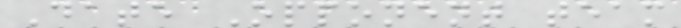Date Opponent team
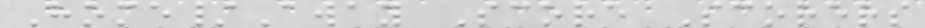Home/Away Score Scorers
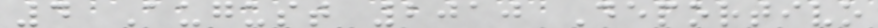4 August 2010 Deportivo
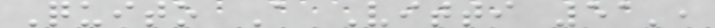Quito A Vitti 51',
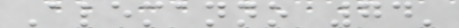Alemanno 74'
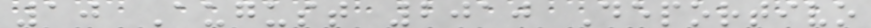10 August 2010 Deportivo
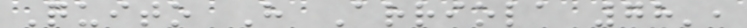Quito H Arriola 78',
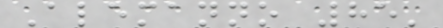Alemanno 85'
